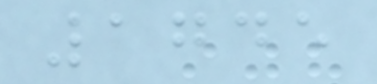1745
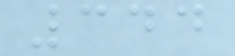344
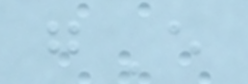gE
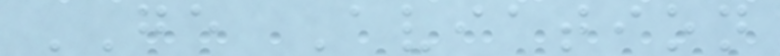GE Aviation
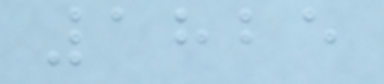1825
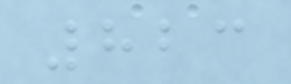823
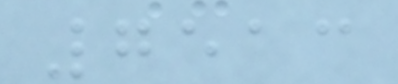7513
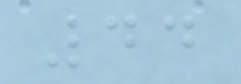44
